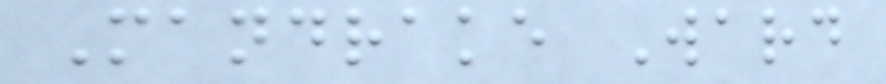Mandrake Ward
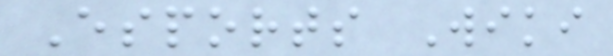Esports Wiki
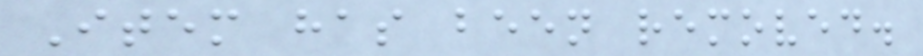Item has been removed.
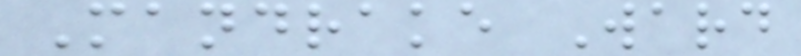Mandrake Ward
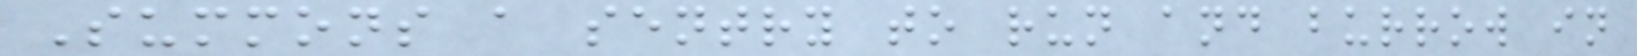Summons a sentry to run and burrow in
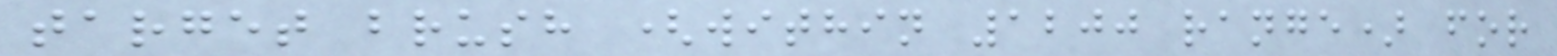target brush (within 1200 range) for
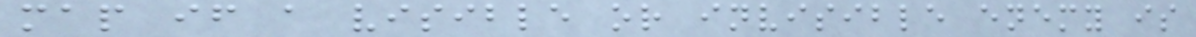map if a visible or invisible enemy is
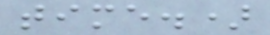time.)
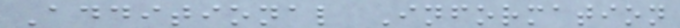Additional Information
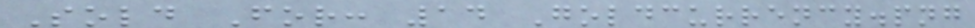Sold For: 14 Goldcurrency.png
